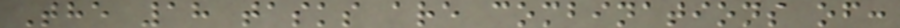The 18 tasks are combinations of:
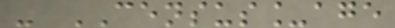- CENSUS_age
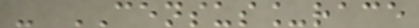- CENSUS_race
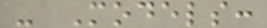- Models:
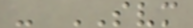- SVM
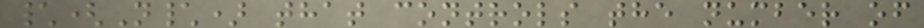\(N\) that controls the number of
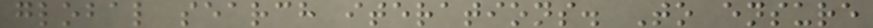global search iterations. To ensure
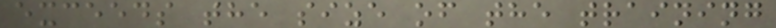exceeds the size of the training
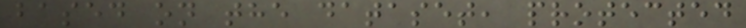based on the dataset, protected
